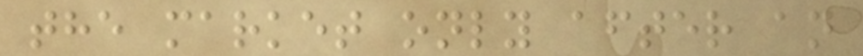the market only after an
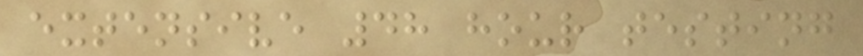extensive 48 hour testing
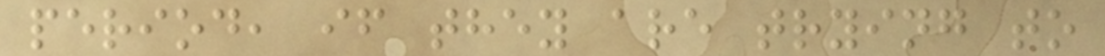period, if they are trying to
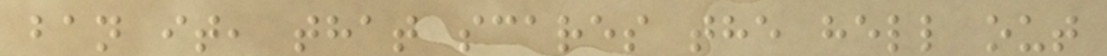ban it, that scares the hell out
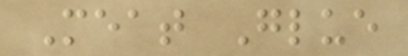Meat Glue
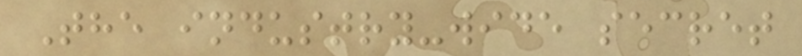The industry-wide secret
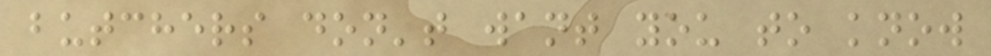butchers don't want you to know
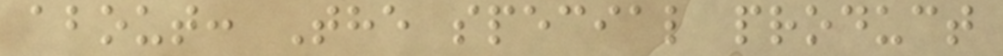about: The special product
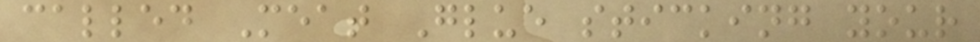called Meat Glue sticking your
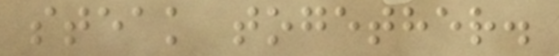steak together.
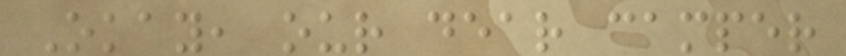Okay, our dear camper
